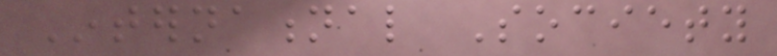International Society
